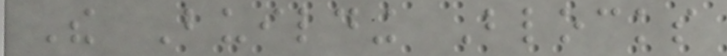The Building Blocks
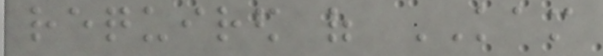required of KAM
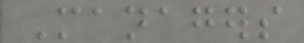Managers
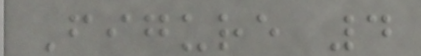Figure 4
